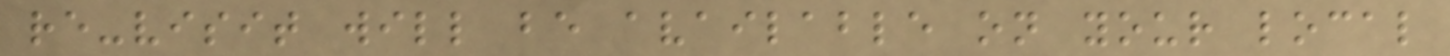re-visit will be available on your local
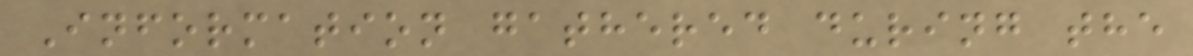Information gathered during the
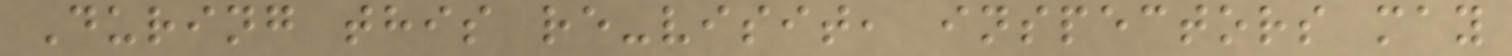During this re-visit, inspectors may
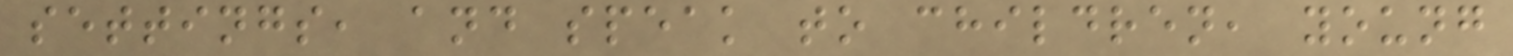settings, and speak to children, young
